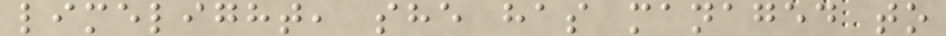limelight, she has managed to
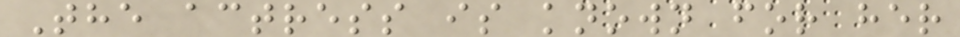The actress is known for her
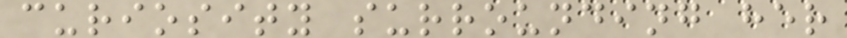curiosity surrounding her
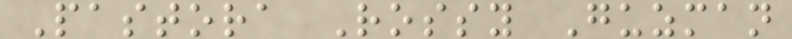Pastora Rossy Guzman
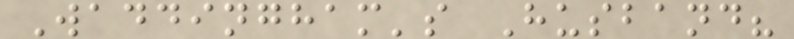Waddingham's Husband?
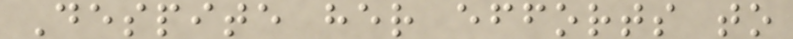Despite her efforts to
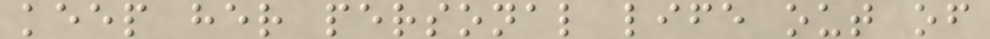keep her personal life out of
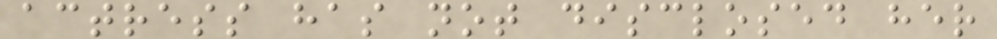actress has not disclosed her
